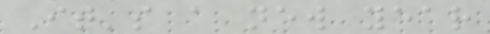It's a new year
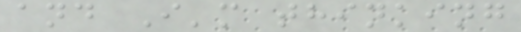and I'm thinking
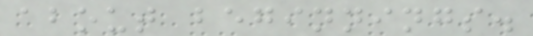about beginnings.
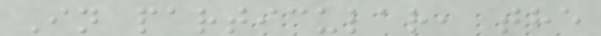In particular, the
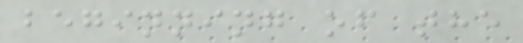beginning of the
